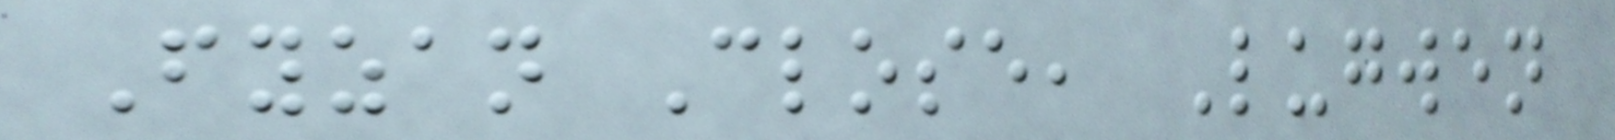Fyzan Close, Lugwen
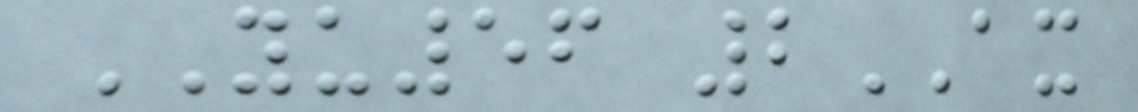YU56 2AX
